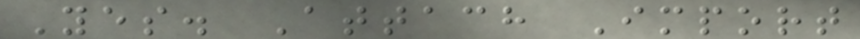Yes. Attach Import
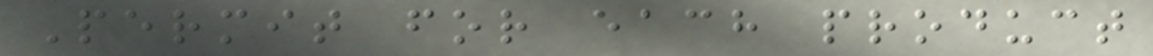Permit for each product
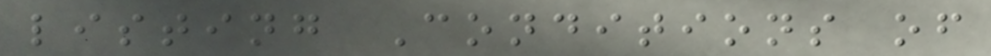listing Conditions of
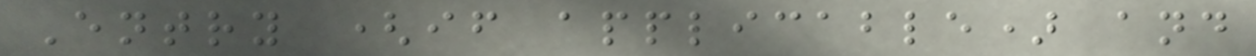Entry (if applicable) and
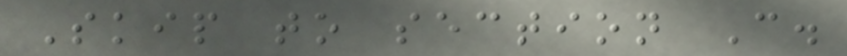Skip to section C.
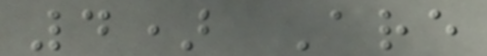4) Are
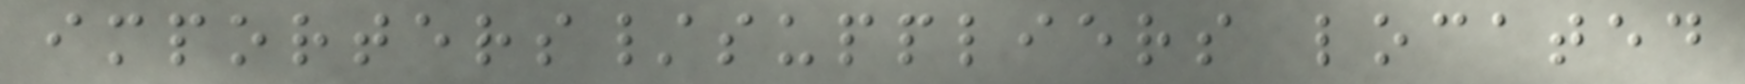importers/suppliers located
